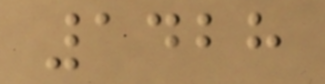1428
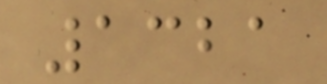1321
